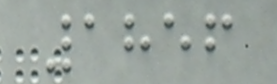1856
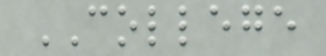COLLEGE
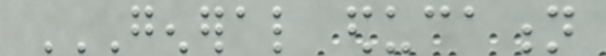GENERAL EDUCATION
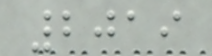2019
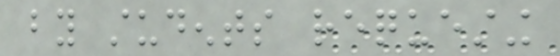by students requesting
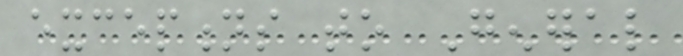exceptions to General
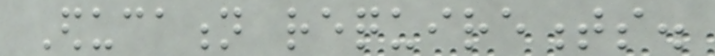Education requirements.
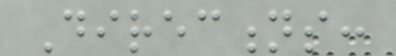Directions:
